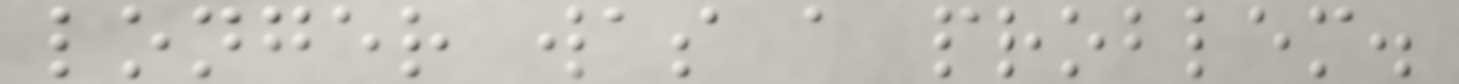longer was a problem.
